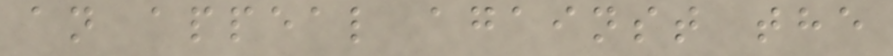an appeal against the
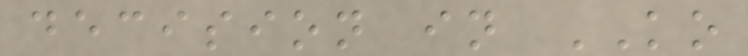decision in KO
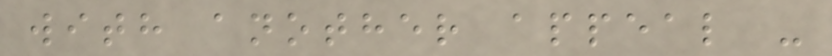with another appeal -
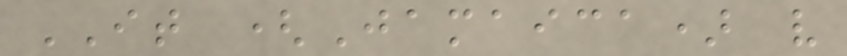IT (Jamaica) v
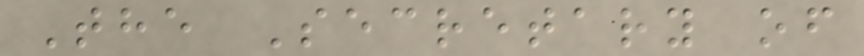The Secretary of
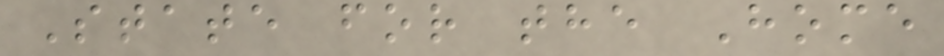State for the Home
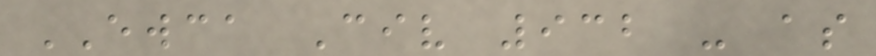EWCA Civ 932 - as
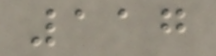117
